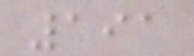191
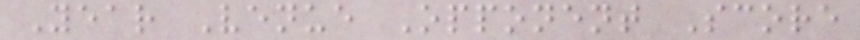Year Venue Opponent Score
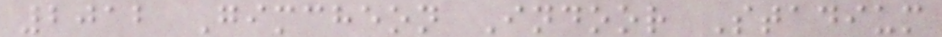2012 Gimcheon Indoor Stadium
